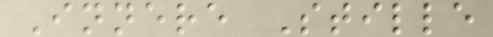Innere Stille
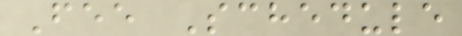Fee Schedule
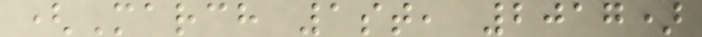(March 1st, 2017)
